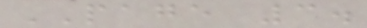PAGE 3.
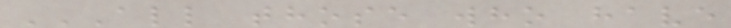ALL THOSE WHO HAVE
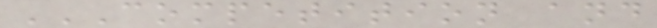COMPETITION AND
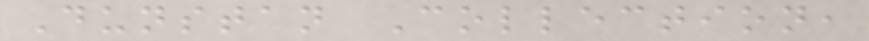Dunstan Collection,
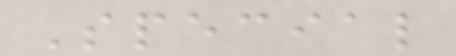Special
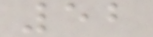52
